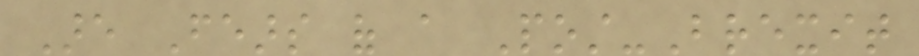Are Fears of a Post-Brexit
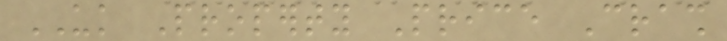UK Property Price Crash
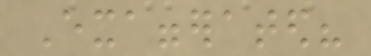Exaggerated?
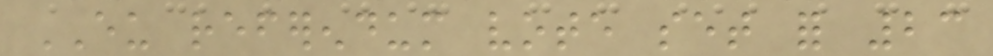EU referendum vote set for 23
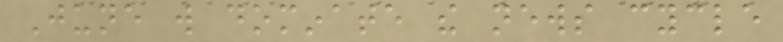June will dominate the news cycle
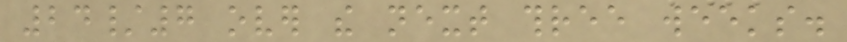24/7 over the next three weeks.
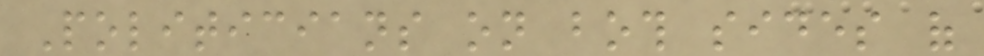Politicians on both sides of
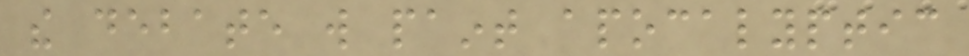the debate will paint apocalyptic
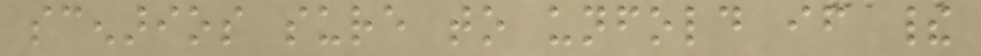scenarios sure to unfold if their
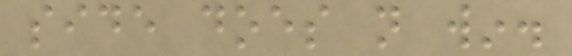side does not win.
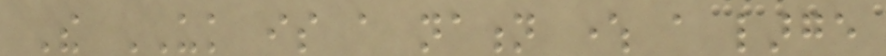The UK is a nation where a large
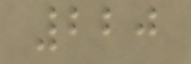220
